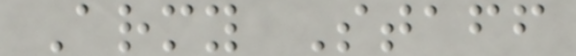Army Staff
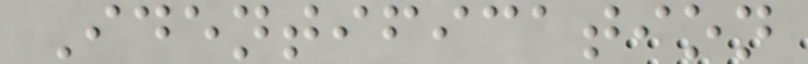Identification
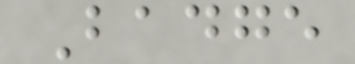Badge
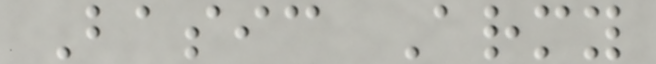Basic Army
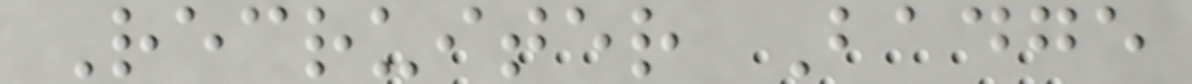Recruiter Badge
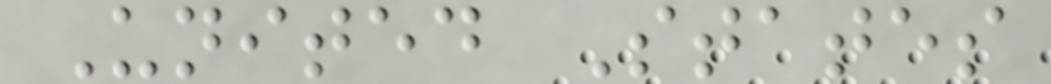United States
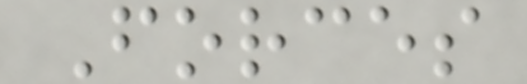Forces
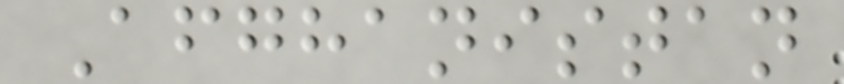Afghanistan
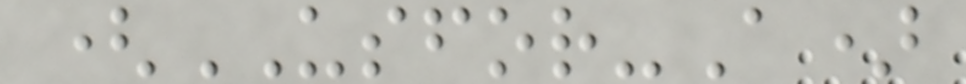(USFOR-A)
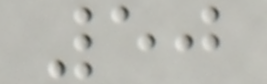50
